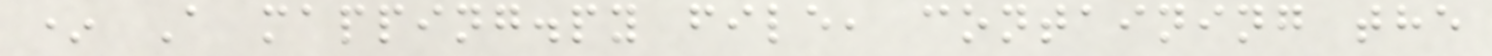* A mapping.py file, containing the
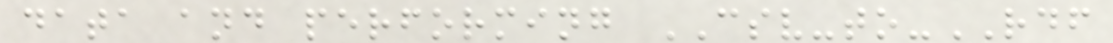data and performing CSV-to-RDF
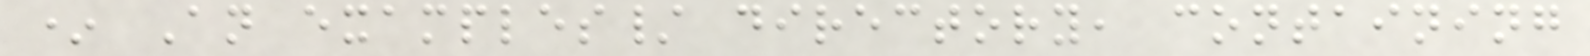* An examples/ directory, containing
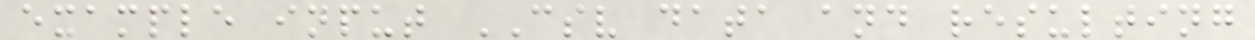example input CSV data and resulting
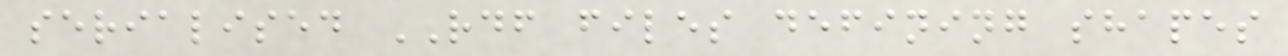serialised RDF files defining shapes
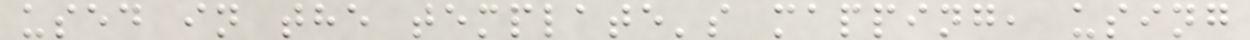used in the template's mapping, using
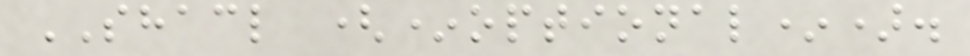SHACL (*optional*).
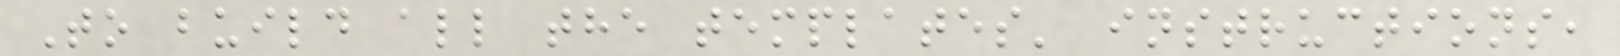To build all the templates' instructions,
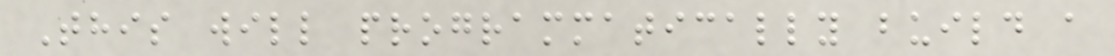This will programmatically build a
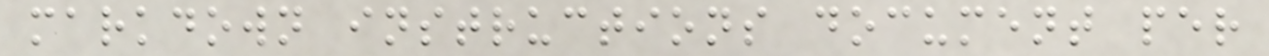markdown instructions document per
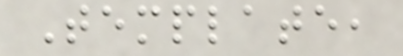Template,
